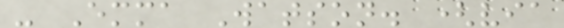- Emma Watson. (via
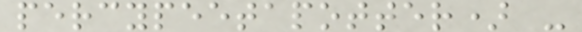percypeetapotter) -
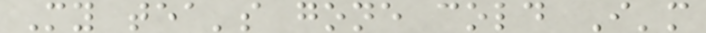My tea's gone cold I'm
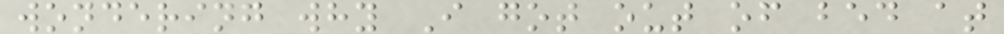wondering why I got out of bed at
